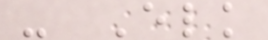- Elk
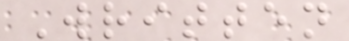Written
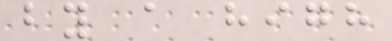by a high
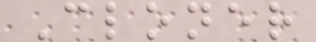Cloner
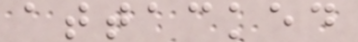attacked
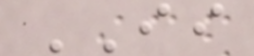II
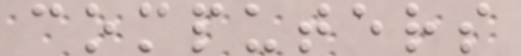computers
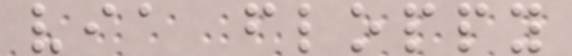via floppy
